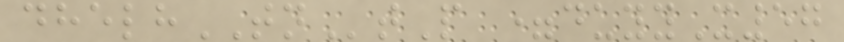dhelhTNtP =duyyX57
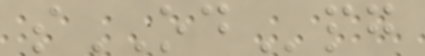sODpg
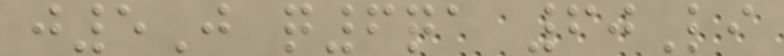j5J q6qa 60Li
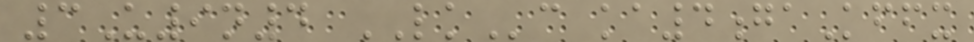3U9n4 LKc ka4gaKffx
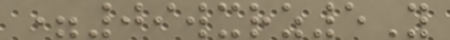=09wxrz5Y
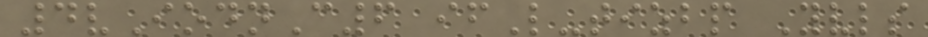4vIodnC6 ifL-tizbp Yvls
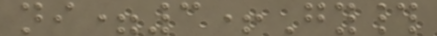ni=3+Gy#
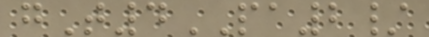gT4PA2/
